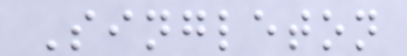Singleton
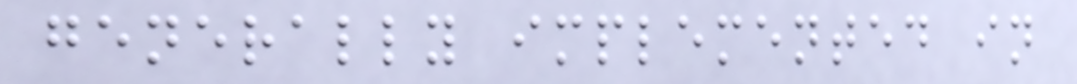generally implemented in
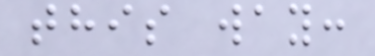this way:
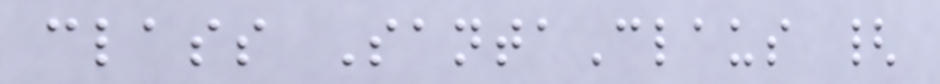class SantaClaus {
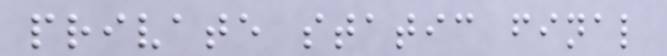private static final
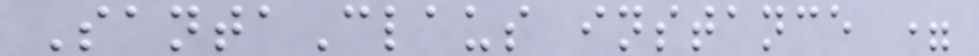SantaClaus instance =
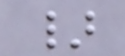}
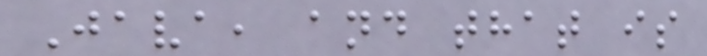Java, and that is
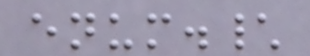enum.\
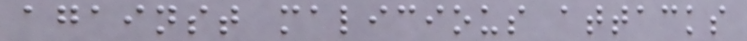against malicious attacks
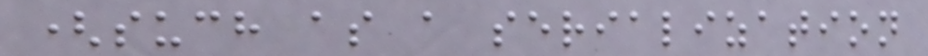(such as a serialization
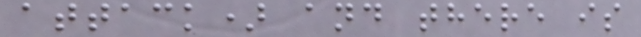attack) and there is
